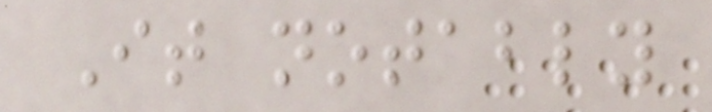It notably
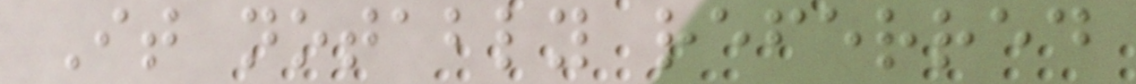It notably referred
